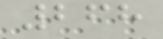268
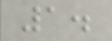1.
